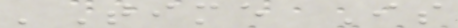'Time Is
